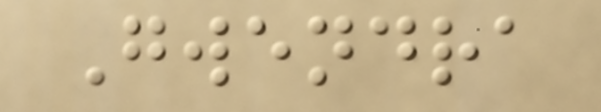Gwendra
